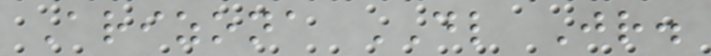Arizona DL Jr.
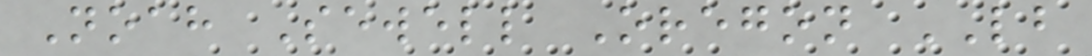Noah Sewell Oregon LB
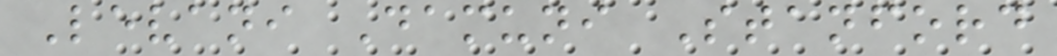Levani Damuni Stanford
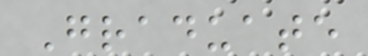Graduate
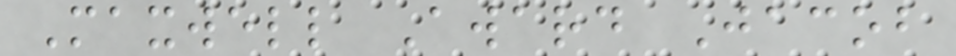Maxwell Award Jacob
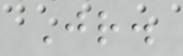Jr.
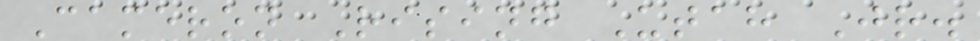Cameron Rising Utah Jr.
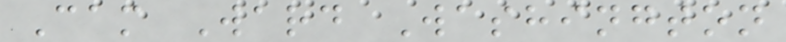Cam Ward Washington
